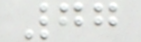77
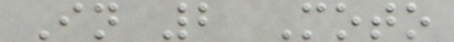In 2 Moto
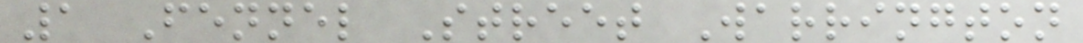1 Fennel Street Warrington
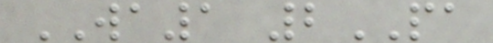WA1 2PA
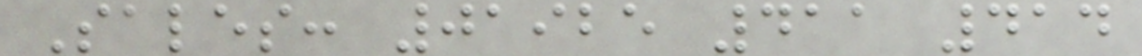Sales: 01925 411 414
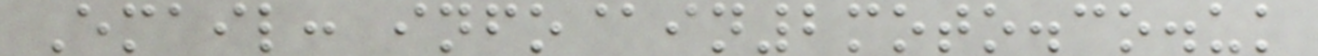Email: info@in2moto.co.uk
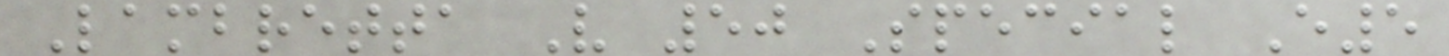Lambretta V 50 Special E5
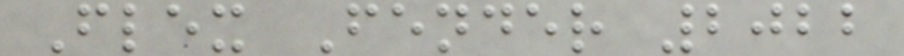Flex Fender 2022
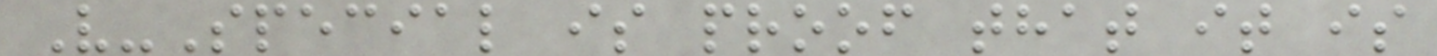V-Special is proof that it is
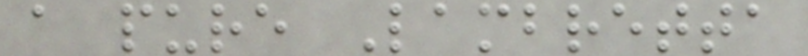a pure Lambretta
